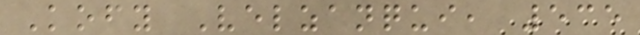Kofy Velzanqui, 535
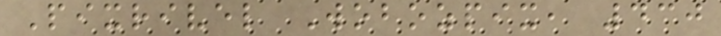Pixrivel Wobozpix, 430
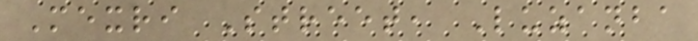Mexri Street, Luzanba
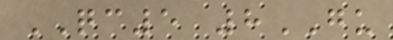QC5 8GU
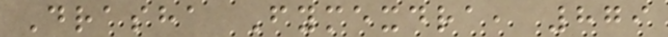Drasha Fymexdra, 879
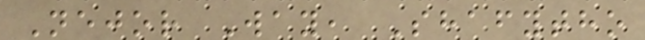Nejor Way, Shafytho
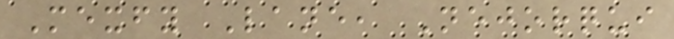Mexfy Lane, Nejorqui
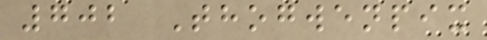702 Thogwenpix
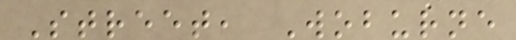Street, Woburne
